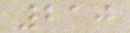210
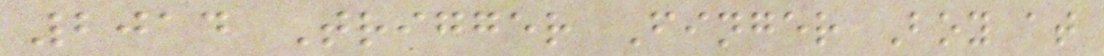2014 Trigger Finger Boy at
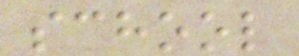school
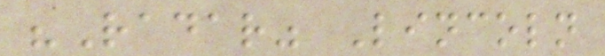"Radar" Lincoln
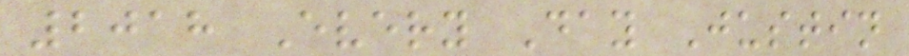2018 Every Day Justin
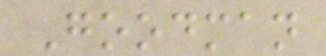Goodman
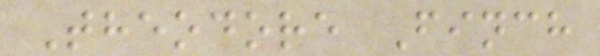Theodore Finch
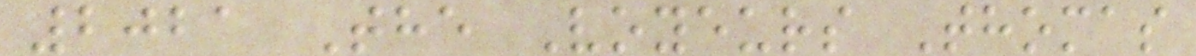2021 The Voyeurs Thomas
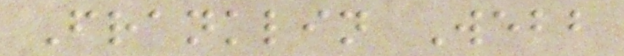Franklin Webb
